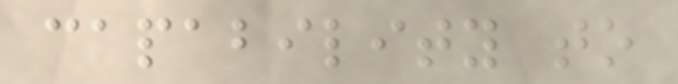capability to
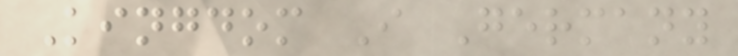Kingdom I Germany
